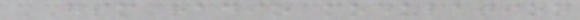GSM radio modulation
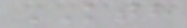KTH
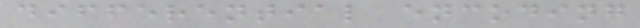differential encoding
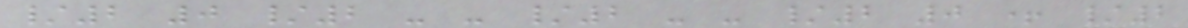/2 0 /2 - - /2 - - /2 0 + /2
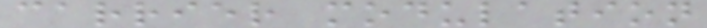carrier modulation
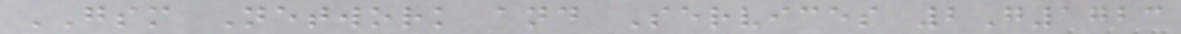GSM Network and Services 2G1723
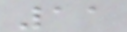11
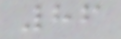86
